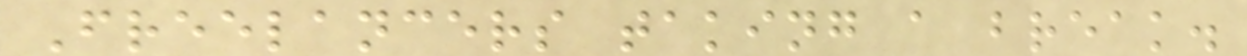Freelancers taking a break.
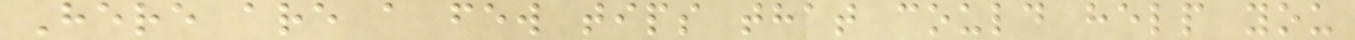Here are a few tips that could help you
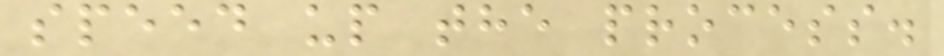speed up the process.
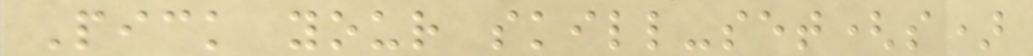Pick your skill-set(s)
